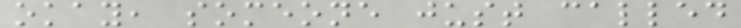okay, someone just called
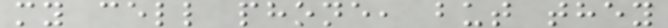my cell phone, but they
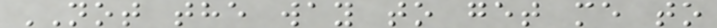NOT the way to get me to
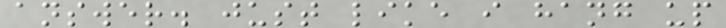answer. just like i hang up
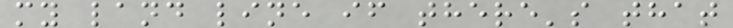my land line if there's that
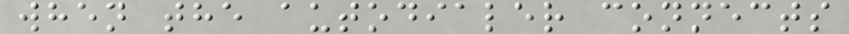when the autodialer connects
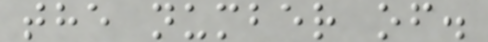the number of.
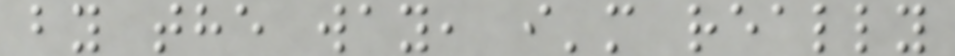by the way, i'm really
